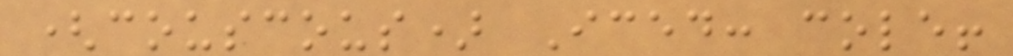(couscous) Iced: cole!
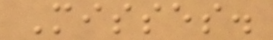Misses.
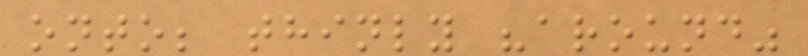onto; thinly "around"
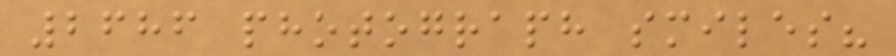2686 photograph smiles?
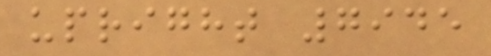upright 7945
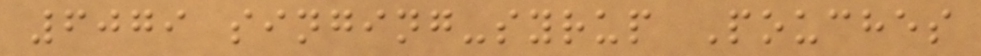6079 singing-syrup Pouches
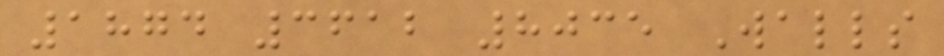1874 3612 8035 Walls
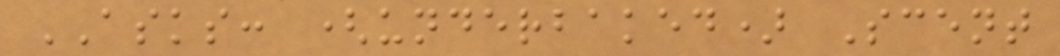ASKS: (underbaked) Scent
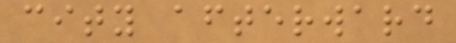city afterward
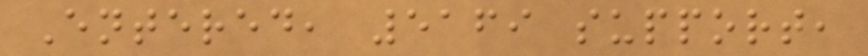Entered, 5169 support,
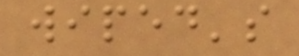wiped's
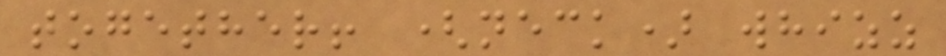together! (neck) whizz
